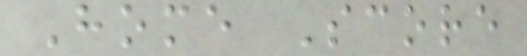Home Score
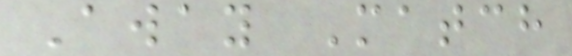Away Match
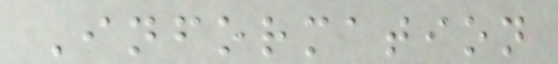Information
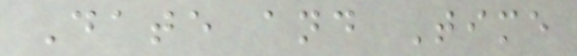Date and Time
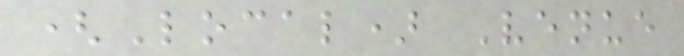(Local) Venue
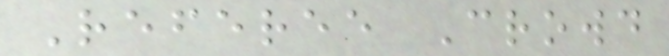Referee Crowd
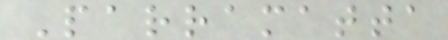Parramatta
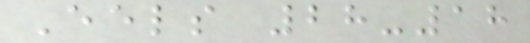Eels 28-18
